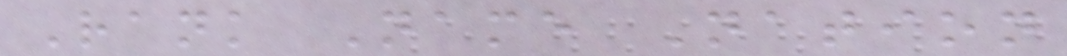Rank Name Nation
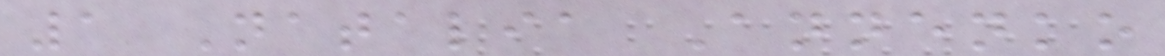1 Natalia Annenko
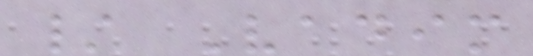/ Vadim
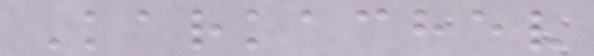Karkachev
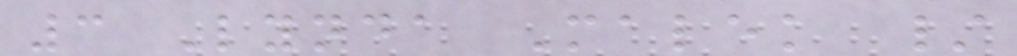3 Lynda Malek /
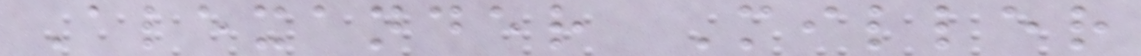Alexander Miller
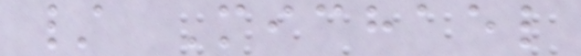/ Michael
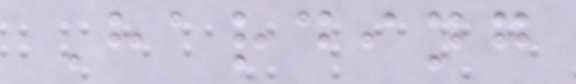Harding
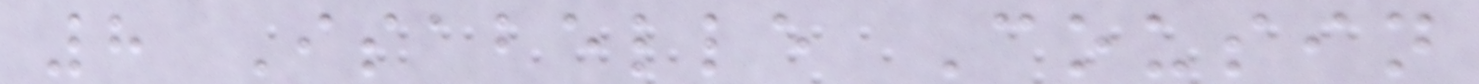8 Isabelle Cousin
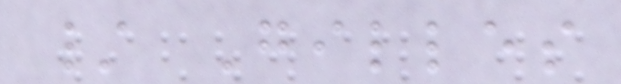/ Gilles
